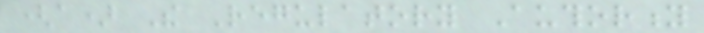(a) The Regulatory Authority
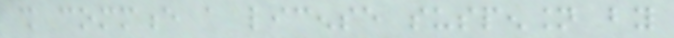shall commence a license suspension by
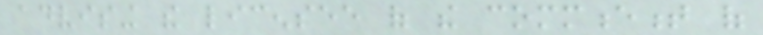advising the licensee of the commencement of
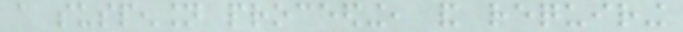a suspension proceeding, and requiring
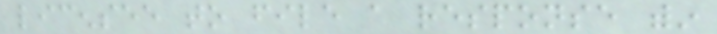licensee to file a response within
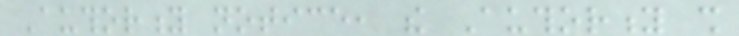Authority notice, the Authority shall
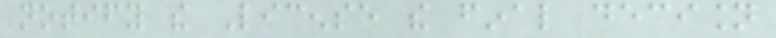notify the License the final decision
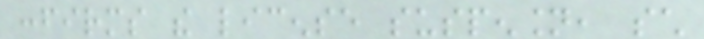confirms the license suspension, such
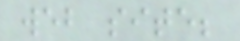web site;
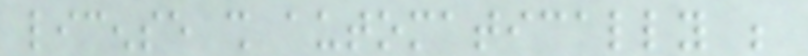license shall automatically be
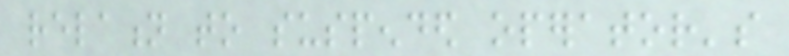relation to suspended operator's
